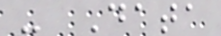- Data
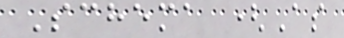Schema (As
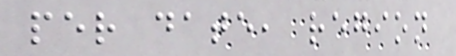per date, region
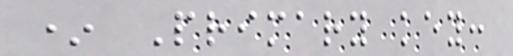* Primary key:
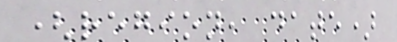(region, date)
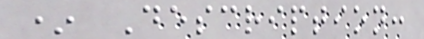* Description:
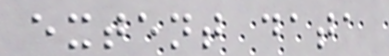extent data
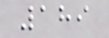189
